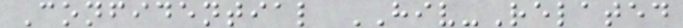Confidential HIV-Related
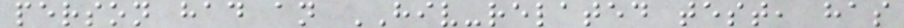person had an HIV-related test, has
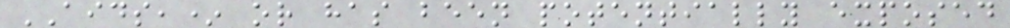AIDS,* or has been potentially exposed
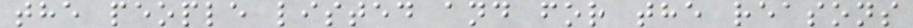the people listed and for the reasons
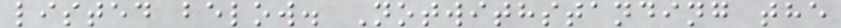listed below. Notwithstanding the
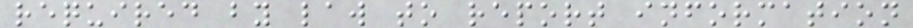required by law to report information
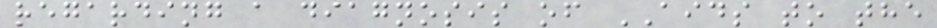regarding a diagnosis of AIDS to the
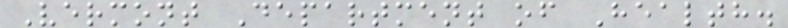Vermont Department of Health.
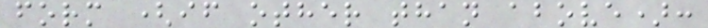form (if other than above):
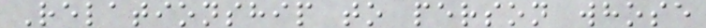Relationship to person whose
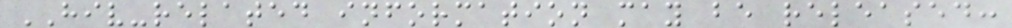HIV-related information may be released:
